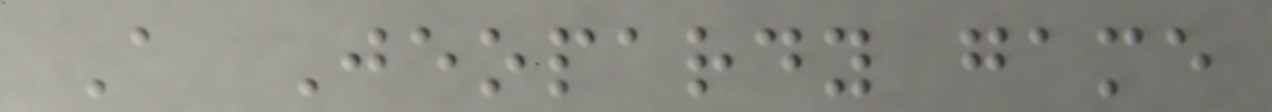A Jeopardy game
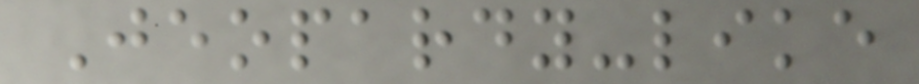Jeopardy-like
